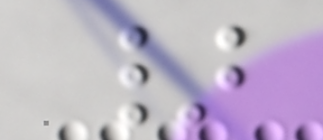}
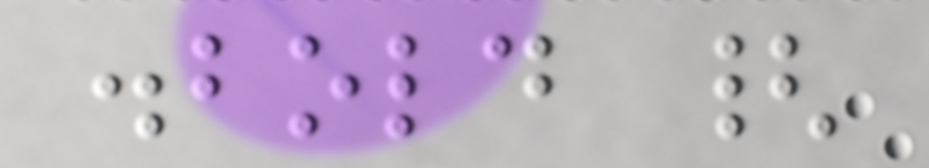.bold {
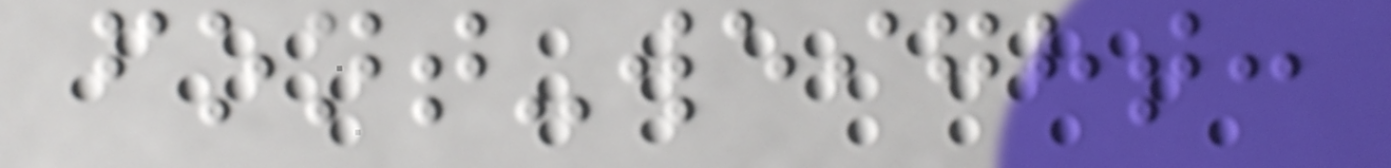font-weight:
